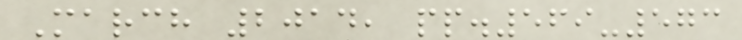March 2014, pp.569-573
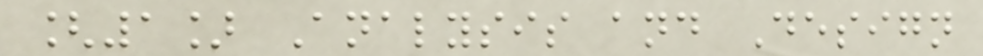[1] Analysis and Design
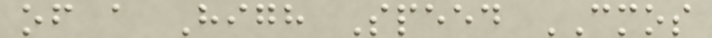of a High Speed CMOS
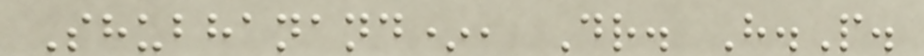Shubhanand*, Dr. H.P.
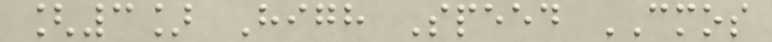[3] High Speed CMOS
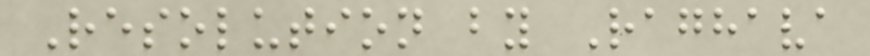Resolution by Raghava
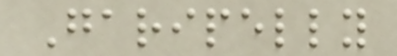Garipelly
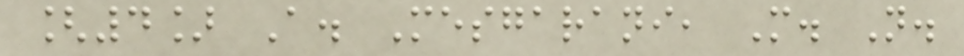[4] A. Mesgarani, M. N.
